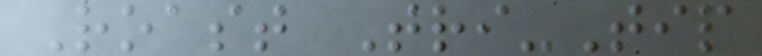Roast Tri-Tip
